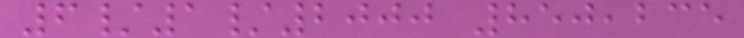6/1/2000 850,235
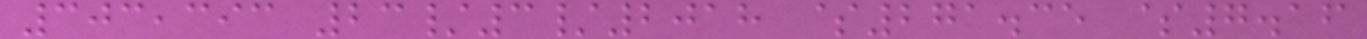303,393 23/3/2018 $271.35 $7.16
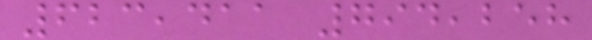623,411 794,258
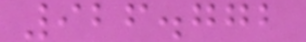926.772
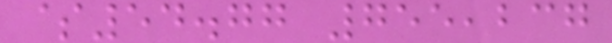$54.77 755,237
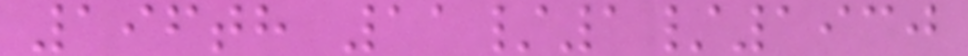196th 11/1/1930
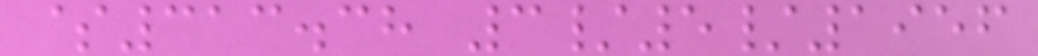$313.38 3/5/1956
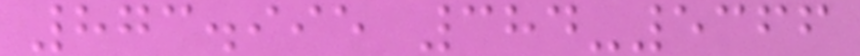873.995 384-5366
